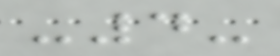-4-
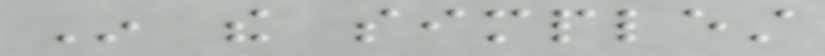In the simplest
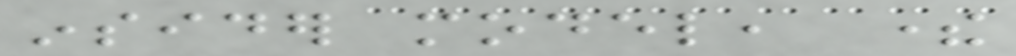insider model, there
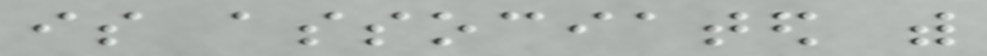is associated with
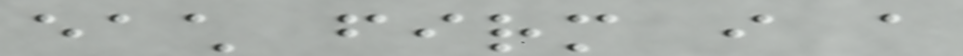each firm i a
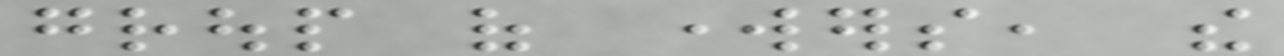group of workers, the
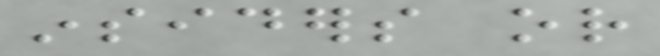insiders or
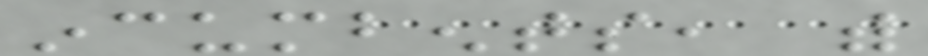incumbents, with
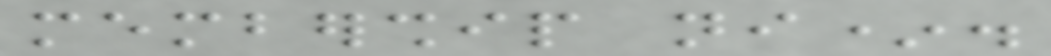membership ni*.
